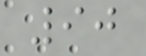90
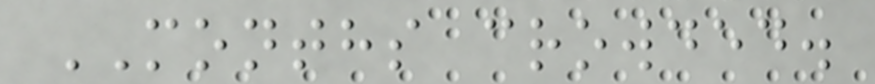MONTHS crowded.
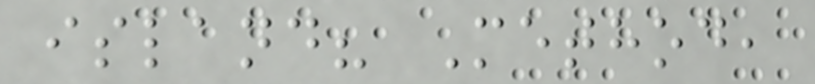island? Method,
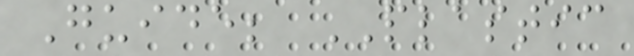Guide; PLASTIC
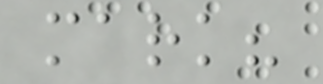mark?
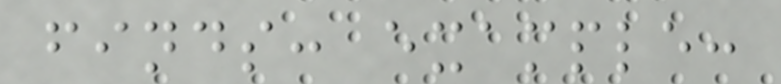finds: example:
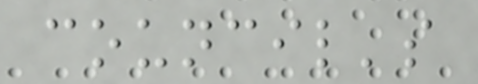council's
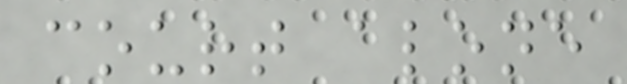court alone
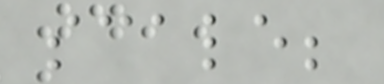scale;
